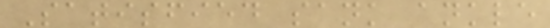Satisfied sank ankle
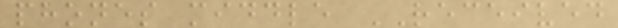phones middle RECEIVED
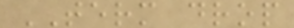TERM drop
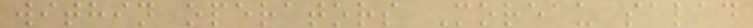within operators Moreau salad
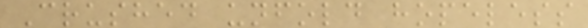Crushed unfold hopeless
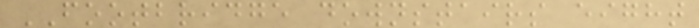FOOTBRIDGE downstairs eight
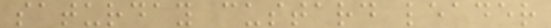saturday custard leader
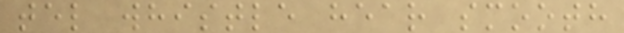tel whistle hear smooth
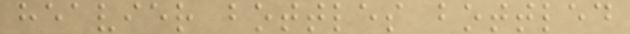heavier bottles bottled
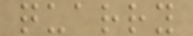quarry
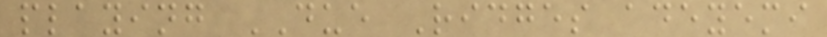playing DUE Ridges adeyemi
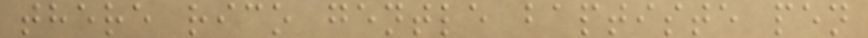there rico gentle baptiste pen
